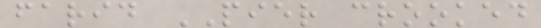farid PIER crooked
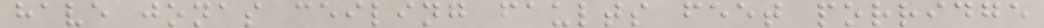have jonas ceiling faults feet porridge
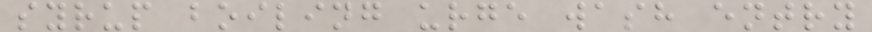syrup boiling urge wash entry
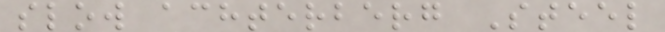slow achterberg Steel
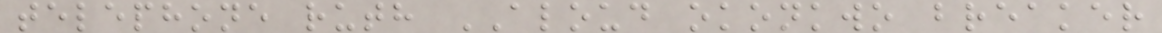telephone ruth ALOUD okonkwo breaker
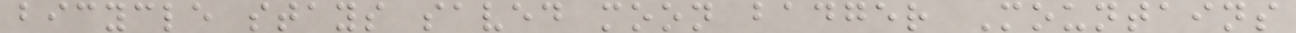bicycle stays saved moon badger Mountains
